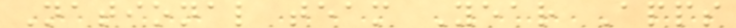National team Year Apps
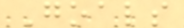Goals
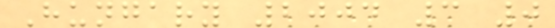Hungary 2004 3 0
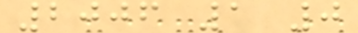2006 1 0
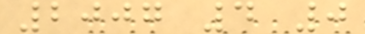2007 4 0
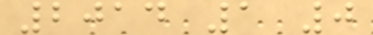2014 1 0
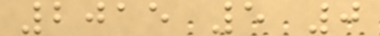2015 5 0
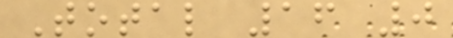Total 16 0
